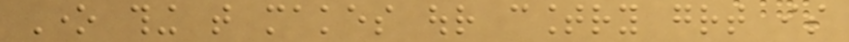One thing that makes our country great is
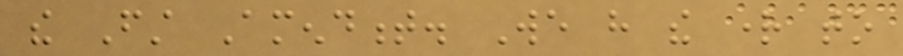the First Amendment. We have the right to
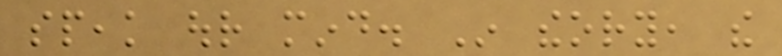speak our mind. In theory, the
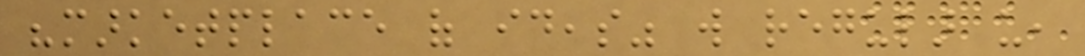"marketplace of ideas" will regular us,
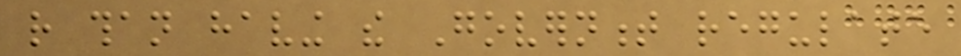rather than having the Government regulate
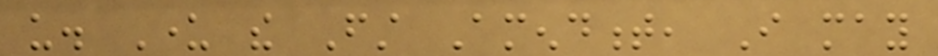us. Under the First Amendment, I may
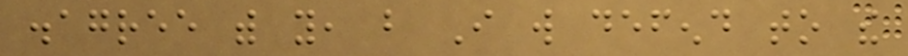disagree with you, but I will defend to the
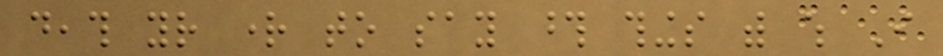death your right to say those things with which I
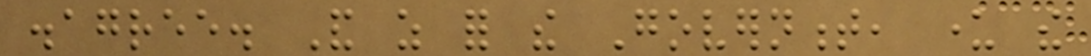disagree. And as for the Government, under the
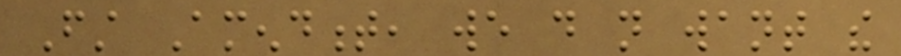First Amendment, we do not want the
